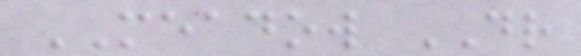MEADOW DR
